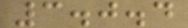3.0.4
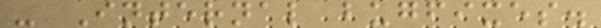- Internal bugfixes.
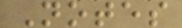Notes
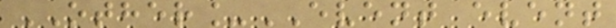OTHER_EVENT event
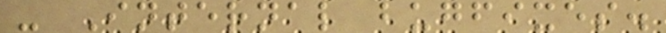- Internal bugfixes.
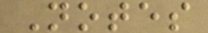Notes
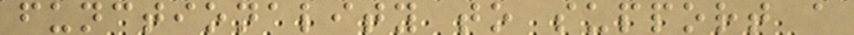functionality to support a
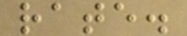rate.
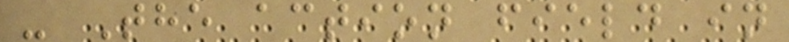- The action field in
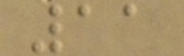11
